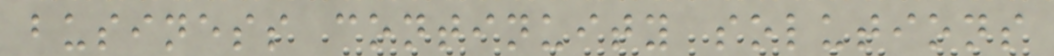business continuity solutions
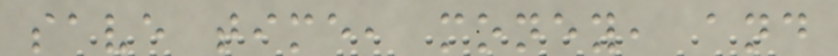save time, money, and
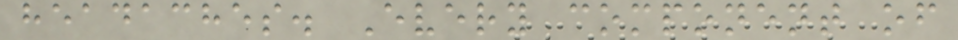headaches. Every component of
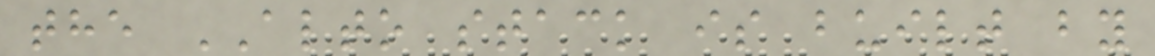the ALTO stack is built by
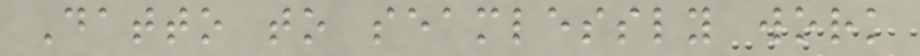Datto to seamlessly work
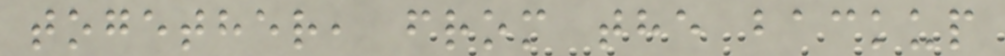together, from the backup
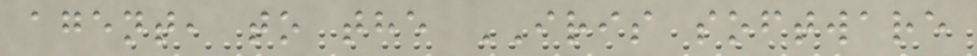agent, to the IRIS software
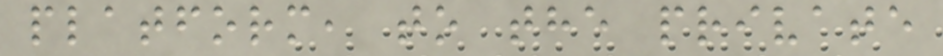platform, to the private
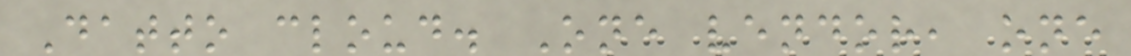Datto cloud. One vendor, one
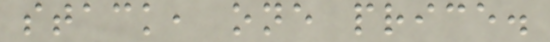stack, one price.
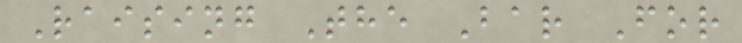Raising The Bar For
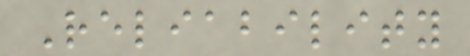Reliability
